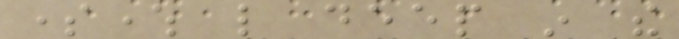somewhere like deep in the
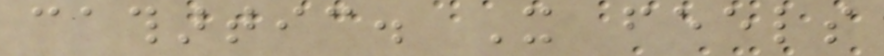cathartic. It feels
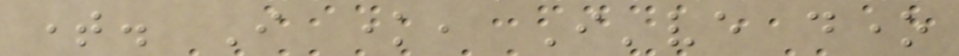time. I know, I've done
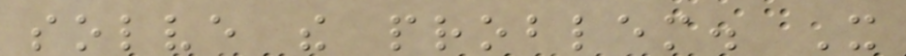solve the problem. It
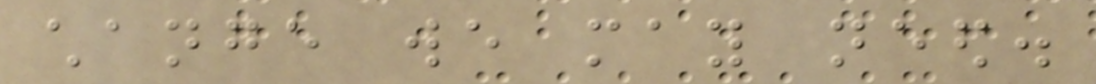change we may need.
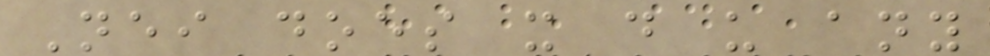Neither does it do us any
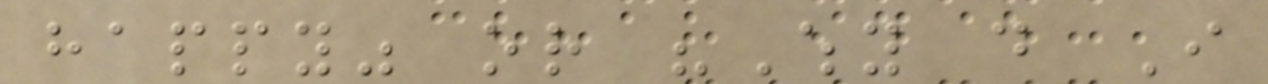happy" or "Why do I
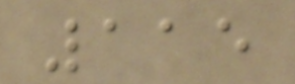115
